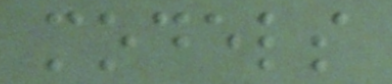models
